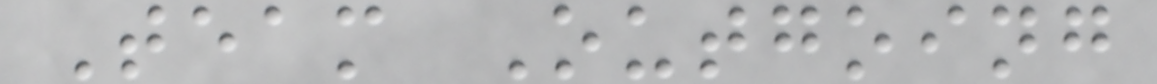Team Outgoing
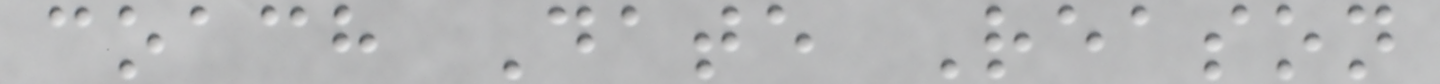coach Date Reason
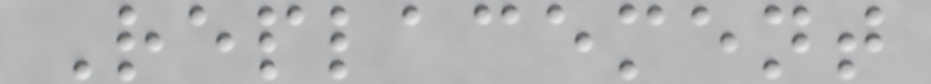Replacement
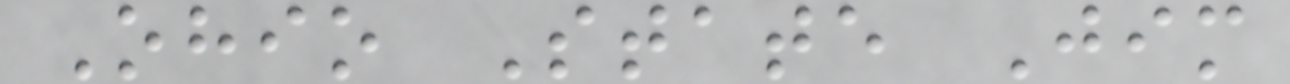Ohio State Jim
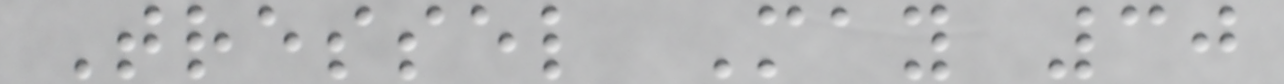Tressel May 30
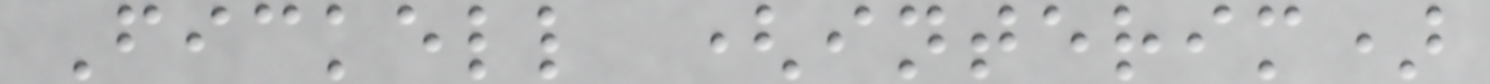Fickell (interim)
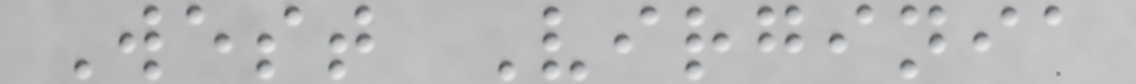West Virginia
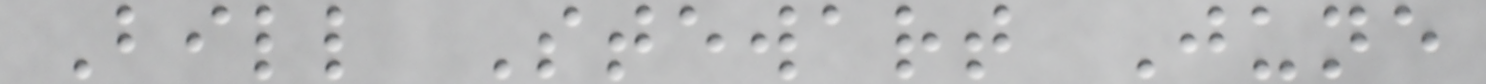Bill Stewart June
